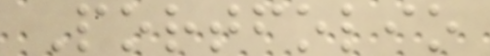Portfolio
